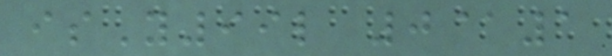isY99l 0@1
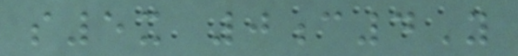s5x 0c4Y
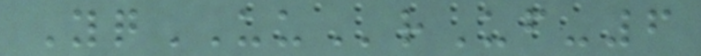YqUUrUf-6
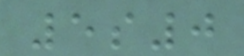5s0
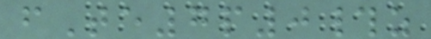fTe7p0#z
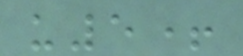u5+
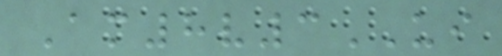Am8v3UI
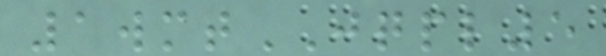1wmtJQPL5
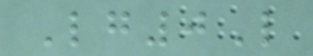Lg0L
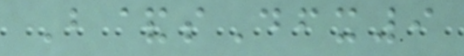B&sDfx9
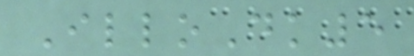IlloDk5
